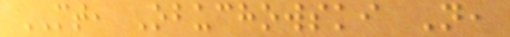MT, Obuchowski N,
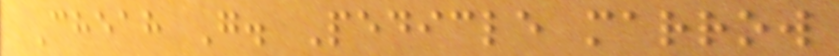Cheah G. Pedicle marrow
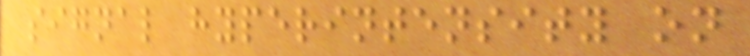signal hyperintensity on
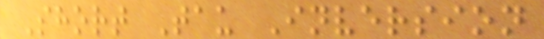Short Tau Inversion
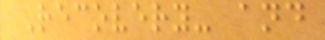Recovery- and
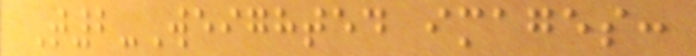T2-Weighted images:
